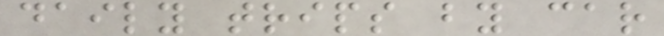daily trips by car
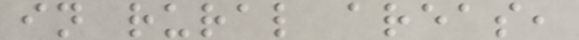in rural areas,
